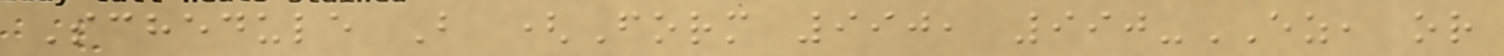Schedule B (Form 990, 990-EZ, or
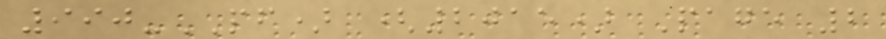990-PF) (2015) Page 2
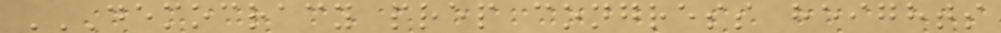DEMOCRACY PREP CONGRESS HEIGHTS
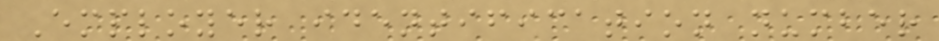Employer identification number
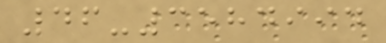46-3584994
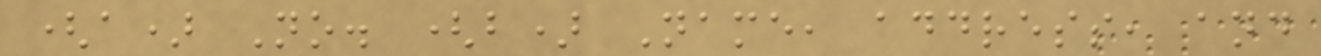(a) No. (b) Name, address, and
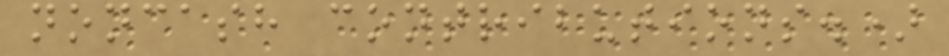noncash contributions.)
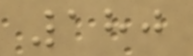180
